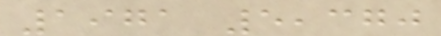1971 5,370
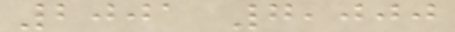2001 7,000
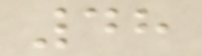48
